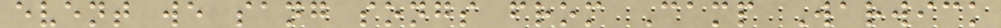event we sang songs from Camp Warwick
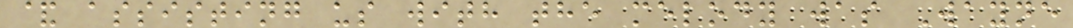& assisting us with the melody was Wayne
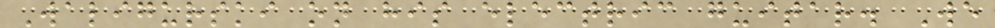Waligurski on his electric guitar. We
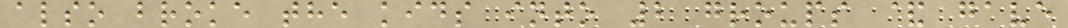also broke the kids into 2 groups & gave
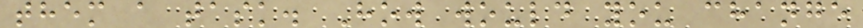them a task. How would you change
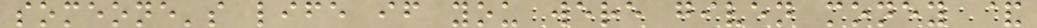someone's life if you were given money &
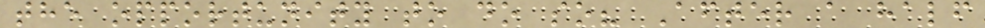the opportunity to do so? After a half
